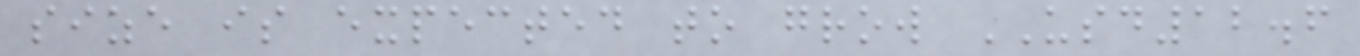size is expected to grow USD12.6
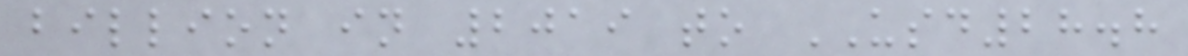billion in 2019 to USD28.8
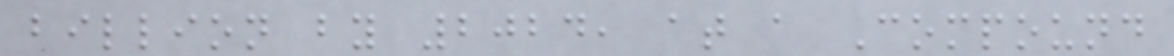billion by 2024, at a Compound
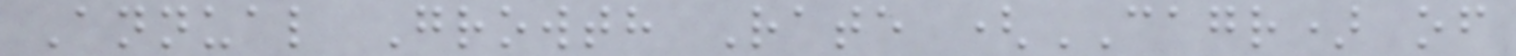Annual Growth Rate (CAGR) of
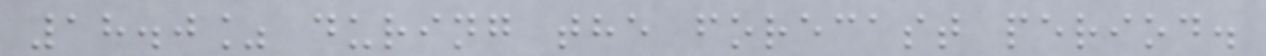18.0% during the forecast period.
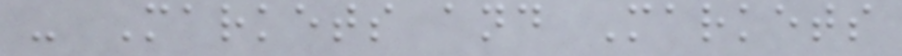- Markets and Markets
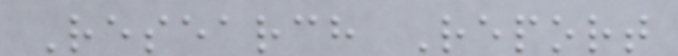Research Report
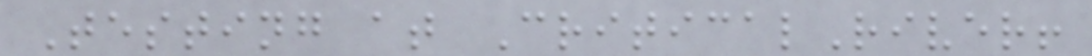Testing at CriticalRiver!
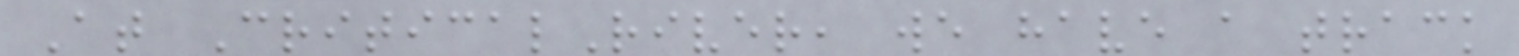At CriticalRiver, we have a track
